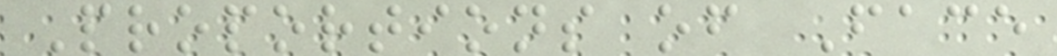Proportions of Face
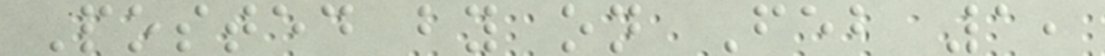Posted by on Feb 1,
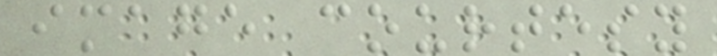image courtesy
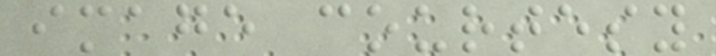image courtesy
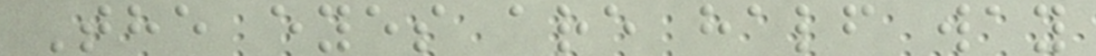The eyes are half way
